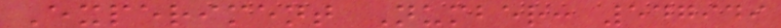Experiment Number: 547949
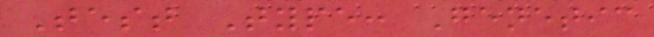Test Type: Genetic
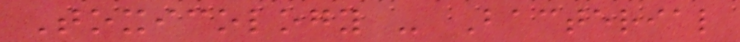Toxicology - Bacterial
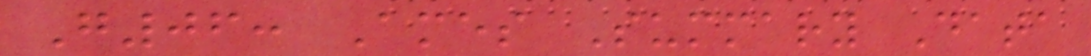G06: Ames Summary Data
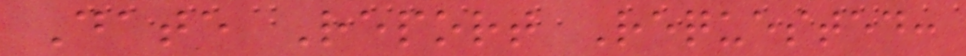Date Report Requested:
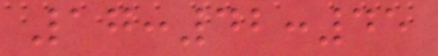17:42:45
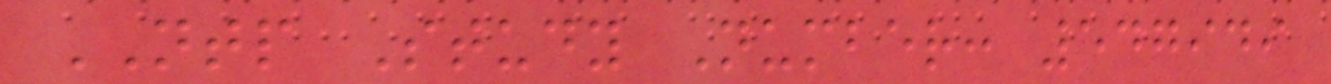NTP Study Number: 547949
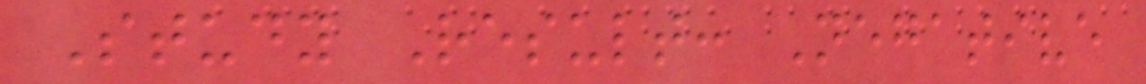Study Result: Negative
